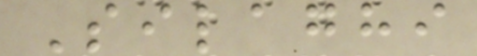Silaghi
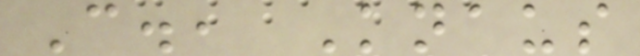C., Knaus
